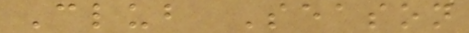Club Season
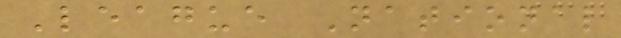League National
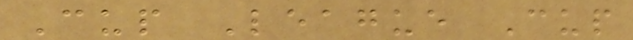Cup League Cup
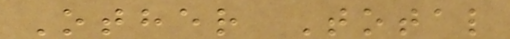Other Total
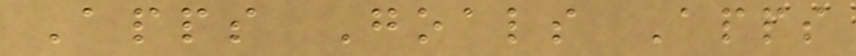Apps Goals Apps
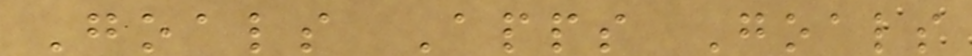Goals Apps Goals
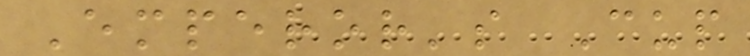Emperor's Cup
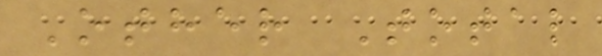Other Total
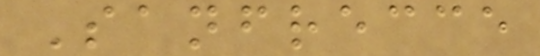Sanfrecce
